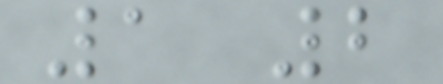1 2
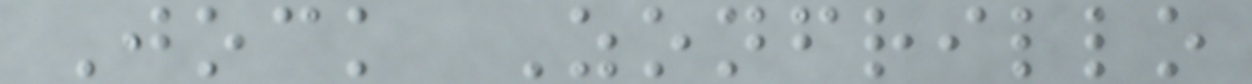Jock Zonfrillo
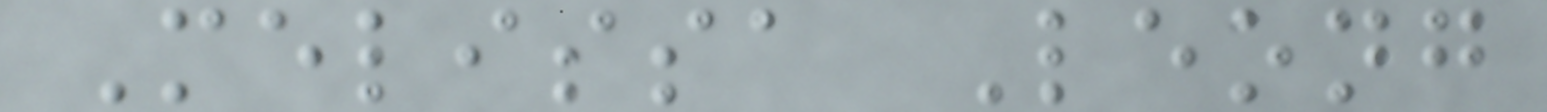Melissa Leong
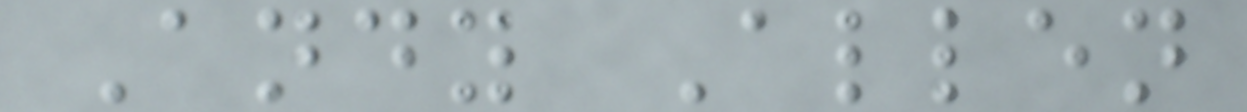Andy Allen
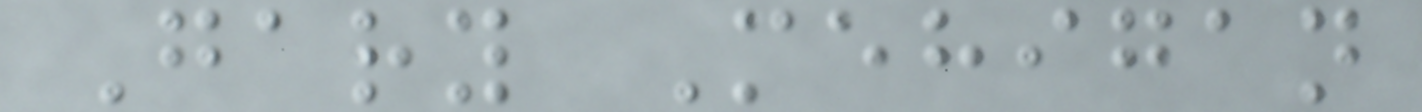Gary Mehigan
